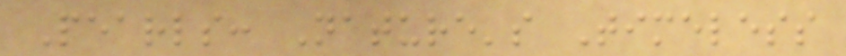Pearls: Nature's Timeless
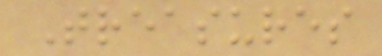Treasures
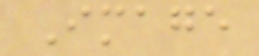Image
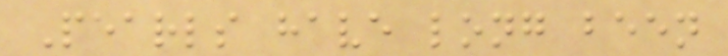Pearls have long been
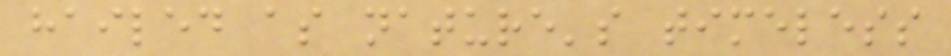hailed as nature's timeless
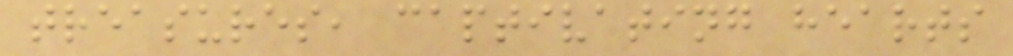treasures, captivating hearts
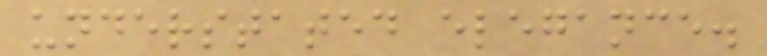understated elegance.
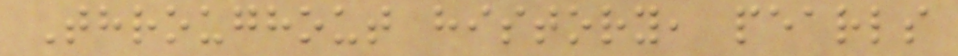Throughout history, pearls
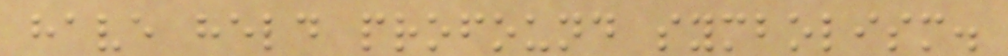have held profound symbolism.
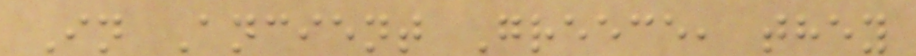In Ancient Greece, they
